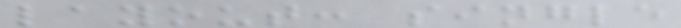layout: single
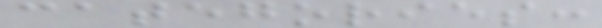categories:
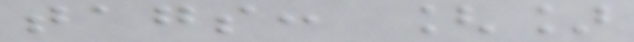tags: []
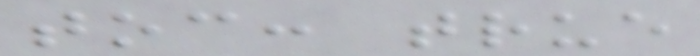toc: true
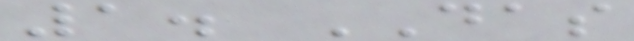1. DAS
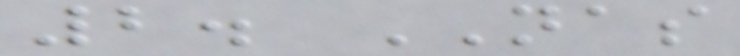2. NAS
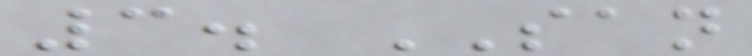3. SAN
